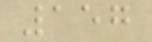157
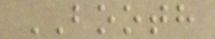BOOTH
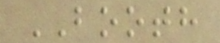BOOTH
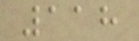118
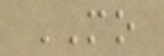MO
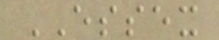ESSEX
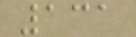131
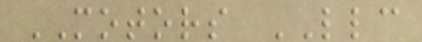MOTORS LLC
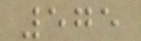575
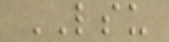LSU
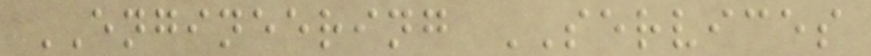ENGINEERING SERVICES
